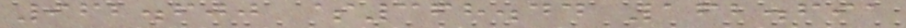962.600 $368.44 162.691
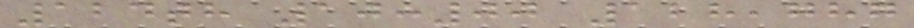124th 10:00 128,787
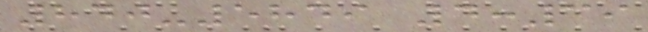840-5849 4:39
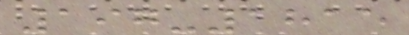197-1815
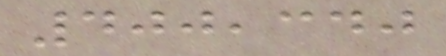400,340
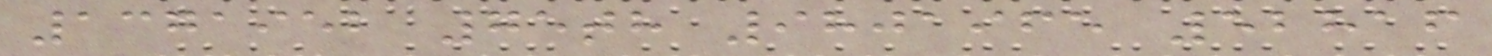1371952 75th 9801965 52816
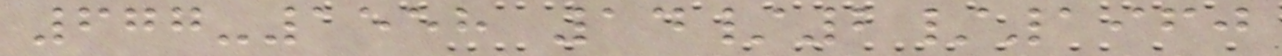677-1558 14/2/1960
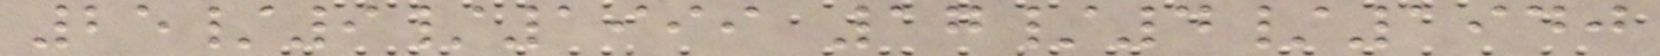25/9/1999 17/4/1940
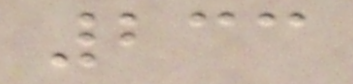233
